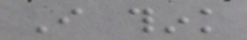I think
